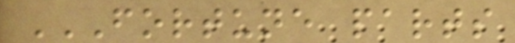FORTUNE PARTS
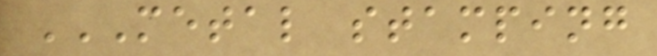METAL STAMPING
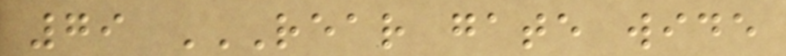79 REAR GATE WIDE
